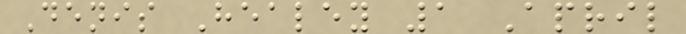Denis Healey 1 April
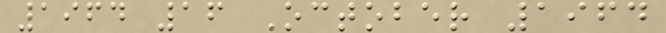1964 16 October 1964
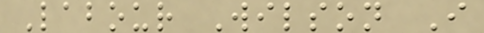Labour Wilson I
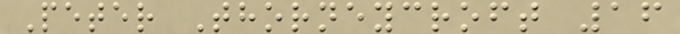Peter Thorneycroft 16
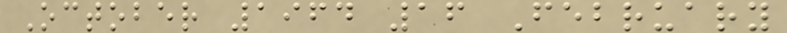October 1964 16 February
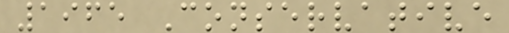1965 Conservative
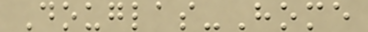Douglas-Home
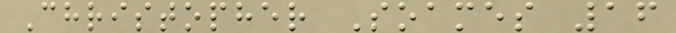Christopher Soames 16
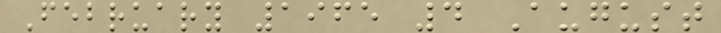February 1965 4 August
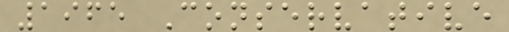1965 Conservative
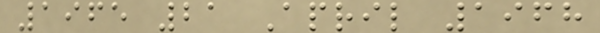1965 21 April 1968
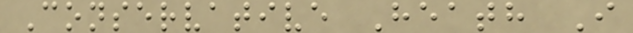Conservative Heath I
